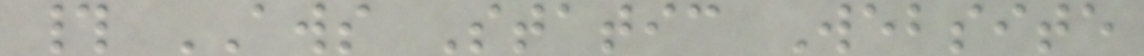# AWS Static Website
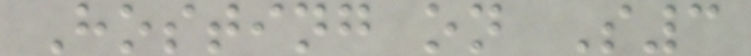Hosting on S3
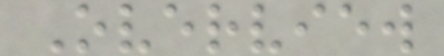Overview
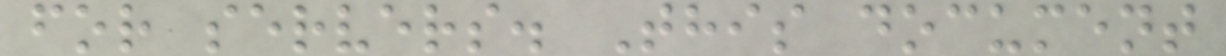for servers. This document
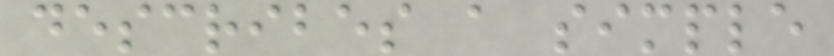describes a simple
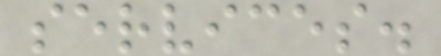services.
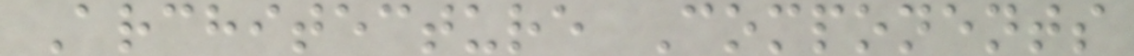Architecture Components
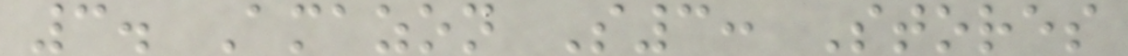3. Amazon S3: Stores
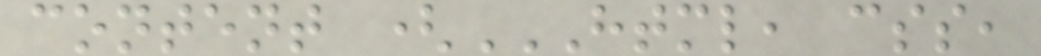content (HTML, CSS,
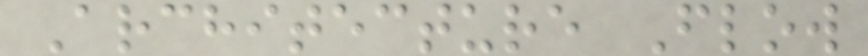Architecture Flow
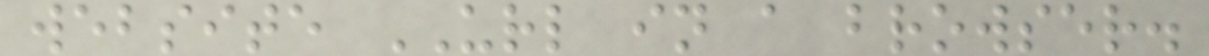website URL in a browser.
